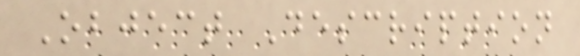Object Description
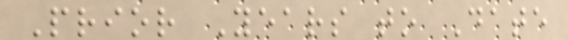Prior Years to Date
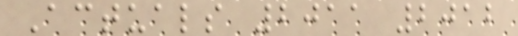Actuals 2011 2012
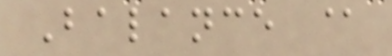Balance @
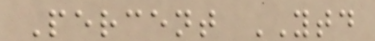Percent YTD
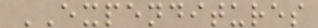EXPENDITURES
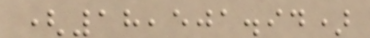(18,501.94)
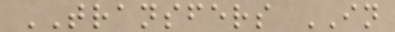TRANSFERS IN
